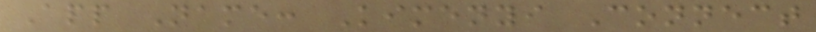App Name: Kimenyi Connect
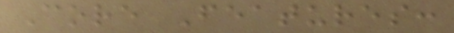Core Features:
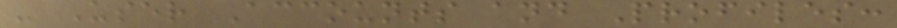- User Accounts and Profiles:
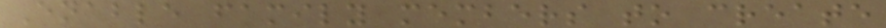Enable family members to create
